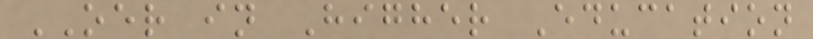OER in Higher Education
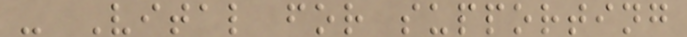- Vital for supporting
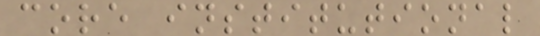core institutional
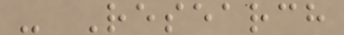- Research
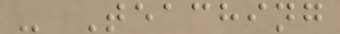- Teaching
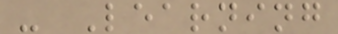- Learning
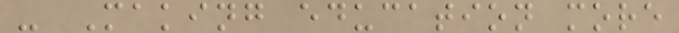- Making education more
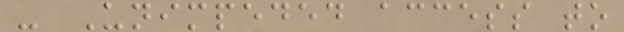- Unimpeded access to
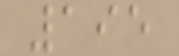195
